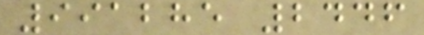991285 2446
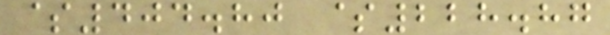$404.80 $228.87
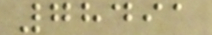78491
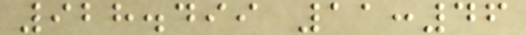928.499 11:46
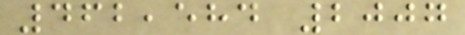462,584 2007
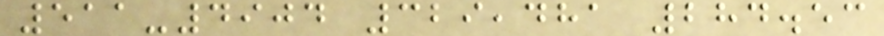511-4904 329,481 284.53
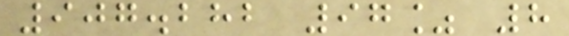907.282 97% 8
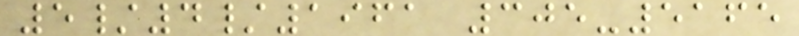5/4/1961 305-5165
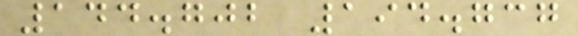144.702 194.737
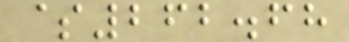$262.68
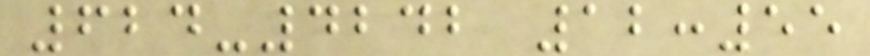624-4242 12:55
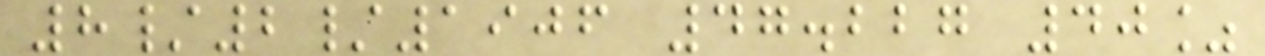8/2/1906 47.227 40%
